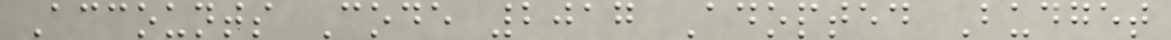Accounts Code 2017 Adopted Budget
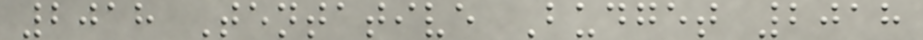2018 Tentative Budget 2018
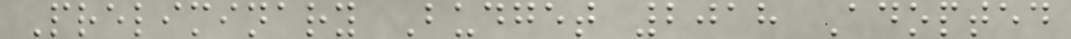Preliminary Budget 2018 Adopted
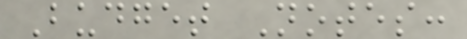Budget Notes:
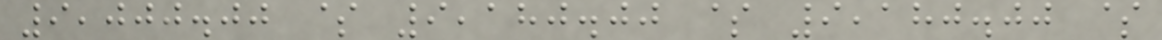9,000.00 $ 9,180.00 $ 9,180.00 $
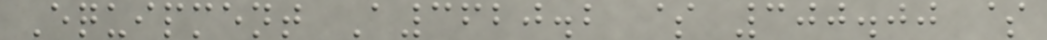Equipment A3620.2 $ 300.00 $
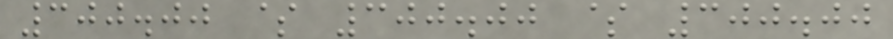300.00 $ 300.00 $ 300.00
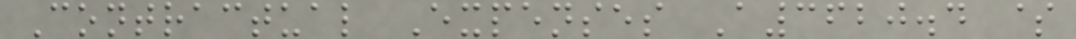Contractual Expenses A3620.4 $
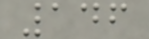146
